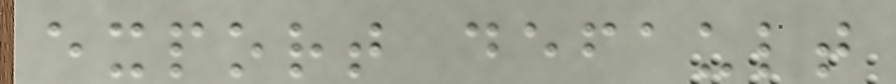export default
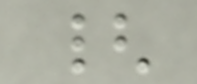{
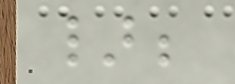};
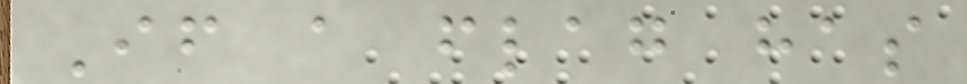If a flag has
